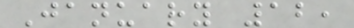January 12,
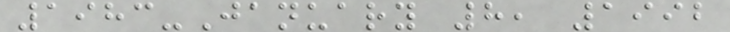1983-January 8, 1992
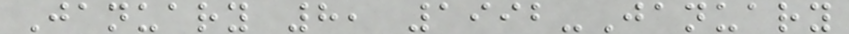January 8, 1992-January
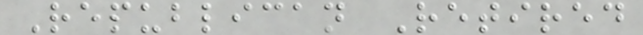Republican Retired
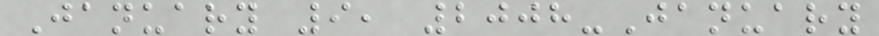January 9, 2008-January
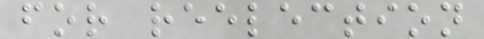for reelection
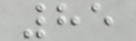85
